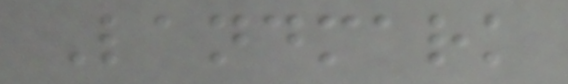Landmark
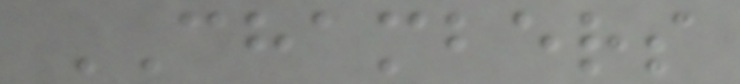CHAMBERS
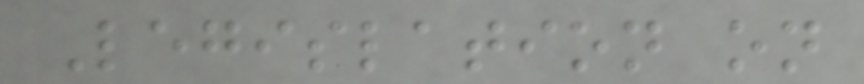Legislation on
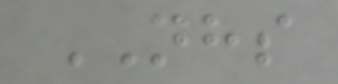NHS
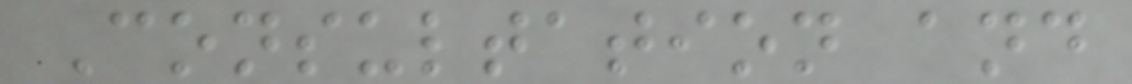Consultation and
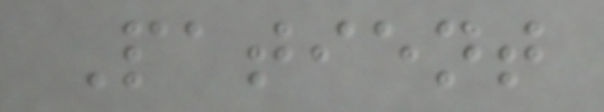Patient
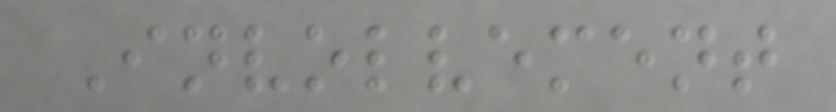Involvement
